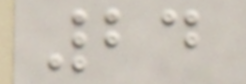24
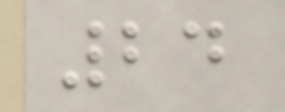24
